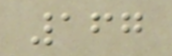167
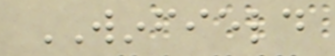WINFIELD
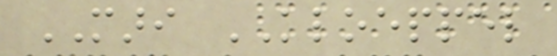MARI KLOEPPEL
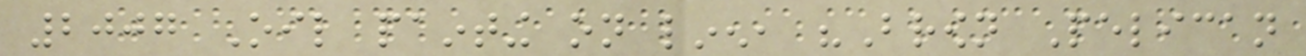2007 Oil painting on linen, "Brown Pelican
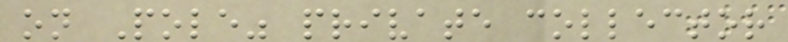on Pole" private collector
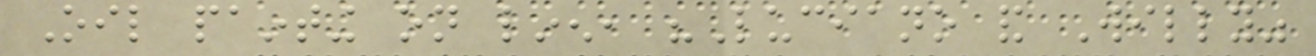Oil painting on linen, "Luciano and Willy"
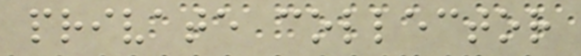private collector
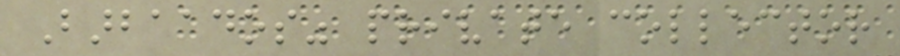Barbaados" private collector
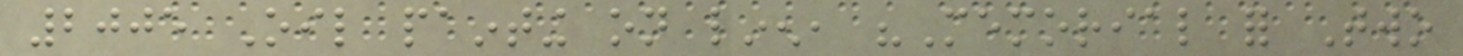2005 Oil painting on linen, "Memorial for Two
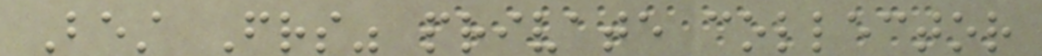Best Friends" private collector
